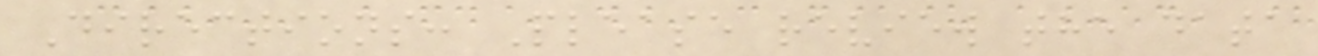Directions: Please review the data
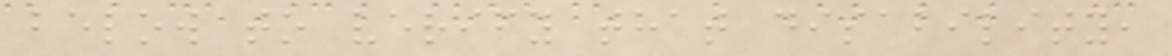below to verify that disability,
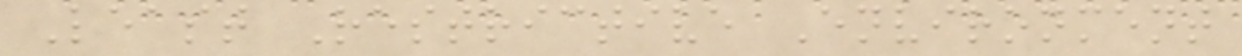Least Restrictive Environment
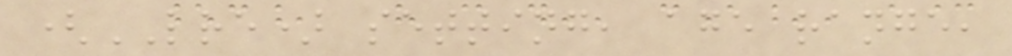(LRE) setting, age range,
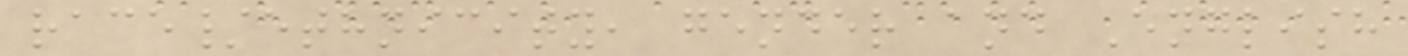race/ethnicity, gender and English
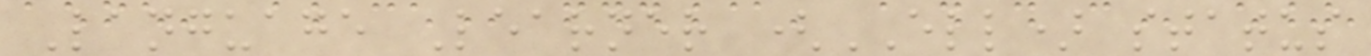Language Learner (ELL) status
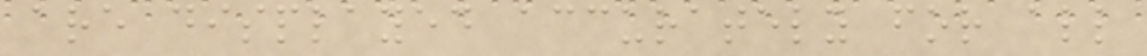are displayed accurately for all
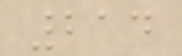214
